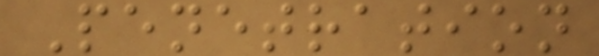Penetration
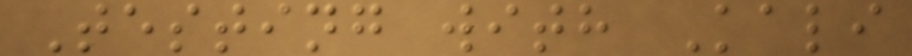Testing with Kali
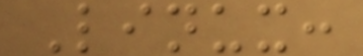Linux:
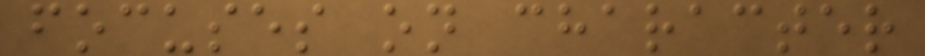focuses on character
